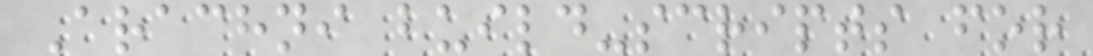Arachni build-scripts for
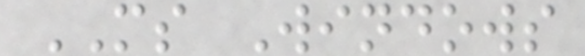MS Windows
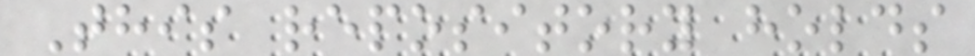This repository holds
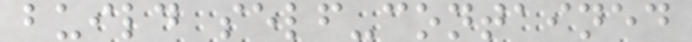build self-contained
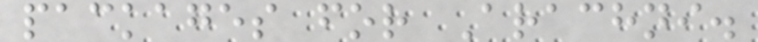packages for Arachni.
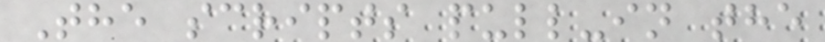The scripts pull-in the
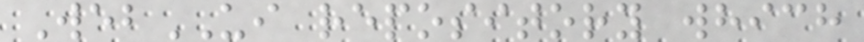WebUI repository which
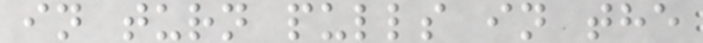in turn pulls in the
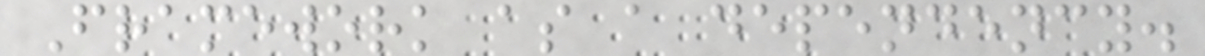Framework as a dependency.
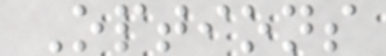Options
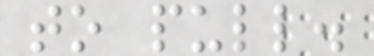to pull.
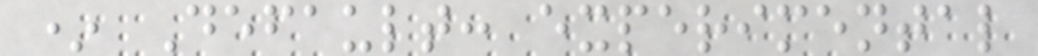* Default: experimental
